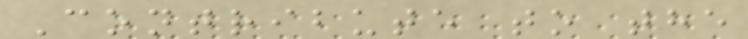Contribute to the
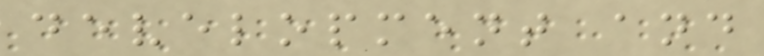development and
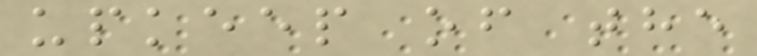upkeep of the
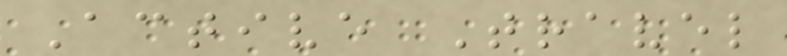Active Travel
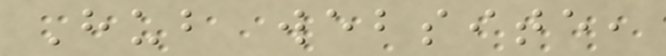Hub website,
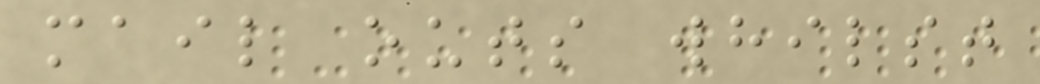mail outs whilst
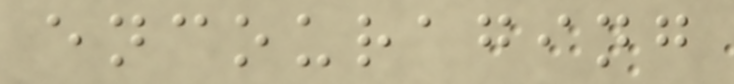encouraging
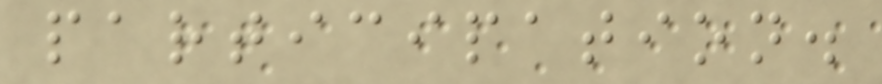participation.
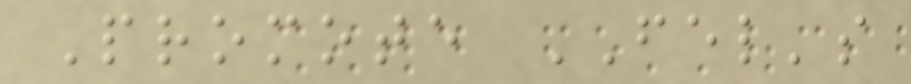Promote FEL's
